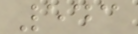543
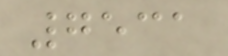7531
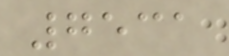7531
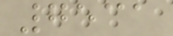7531
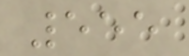555
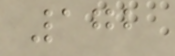172
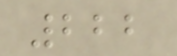222
